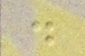.
